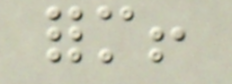form!
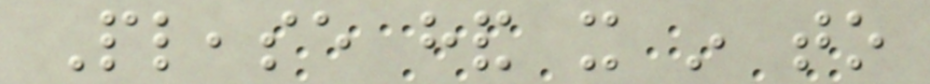Please hand it in to
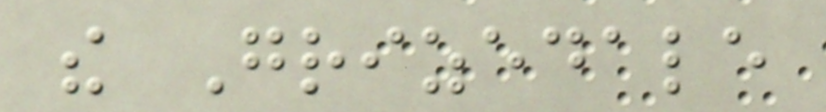the Grizedale
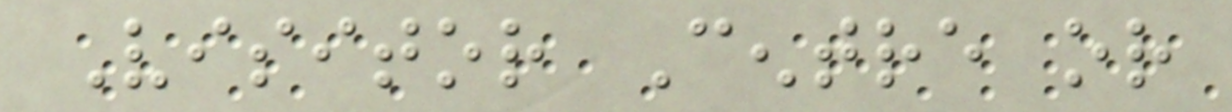Visitor Centre or
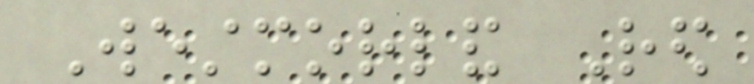Westmorland Red
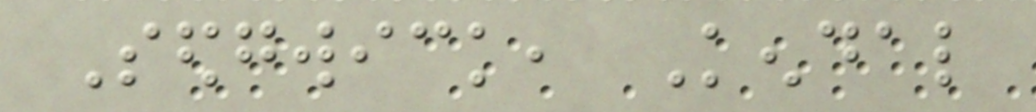Sedgwick, Kendal
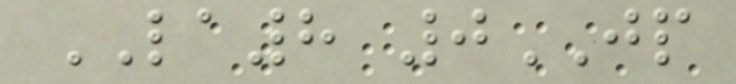LA8 0JP
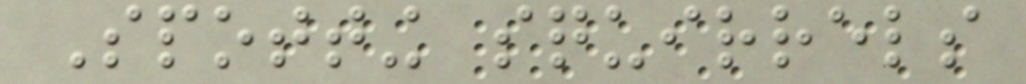Spotting squirrels
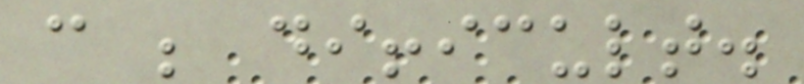can be difficult.
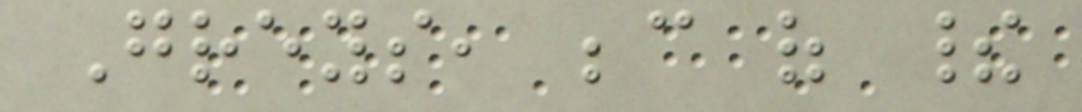Greys, because of their
